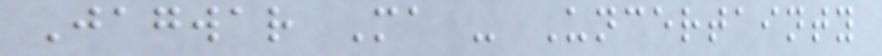Jagwar Ma - Uncertainty
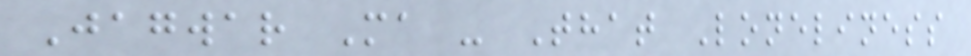Jagwar Ma - That Loneliness
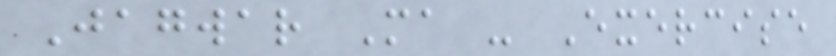Jagwar Ma - Exercise
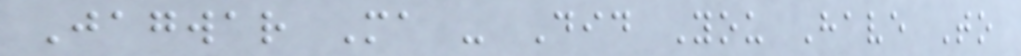Jagwar Ma - Did You Have To
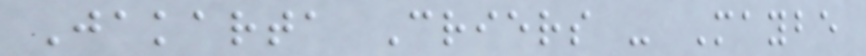Jakarta Criers - Maybe
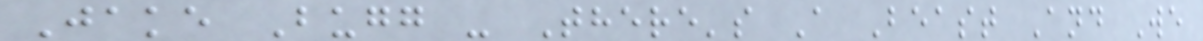Jake Bugg - There's A Beast And We
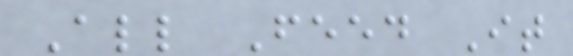All Feed It
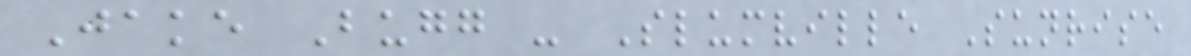Jake Bugg - Slumville Sunrise
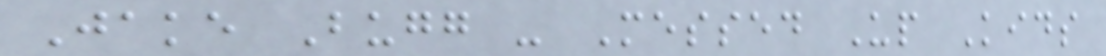Jake Bugg - Messed Up Kids
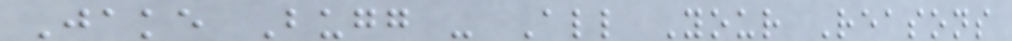Jake Bugg - All Your Reasons
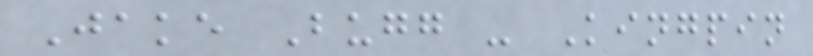Jake Bugg - Kingpin
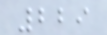229
